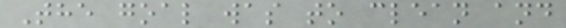The goal was to clean and
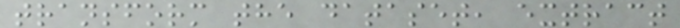transform the dataset, extract
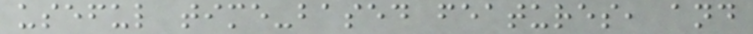useful time-based features, and
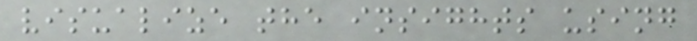visualize the insights using
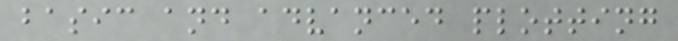basic and advanced plotting
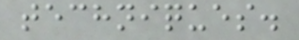techniques.
